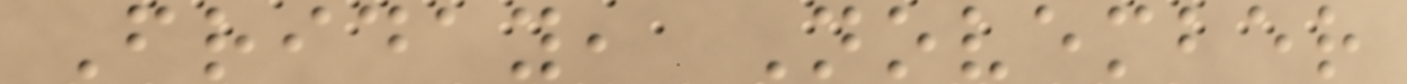Friday, November
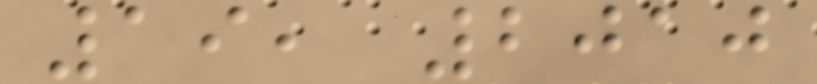19, 2010
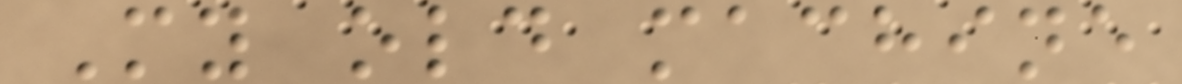My old machine
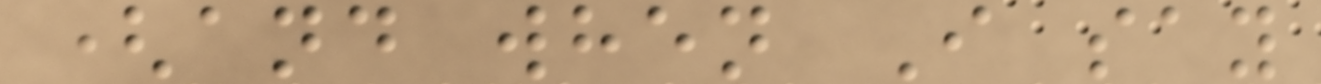(and when I say
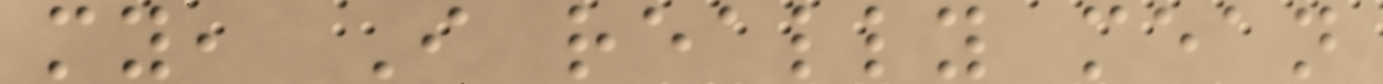my, I really mean
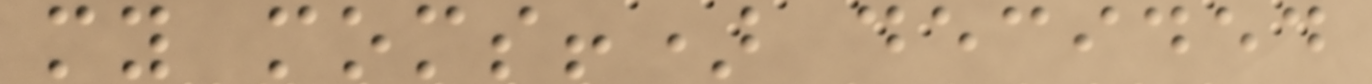my moms!) decided
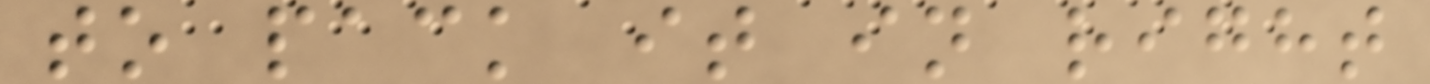to pack it in right
